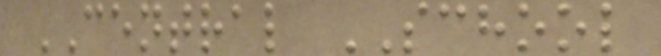CENTRAL SCHOOL
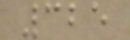325
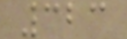323
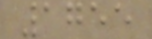1755
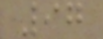97
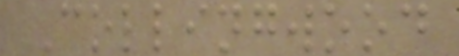Collingwood
